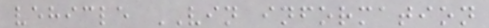vehicle VIN information
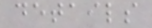details
